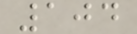104
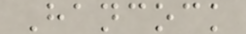Hancock
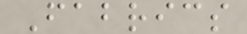Fabrics
